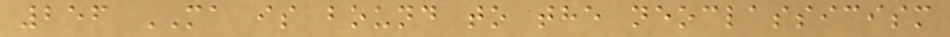256 MA is bound to the neoclassicism
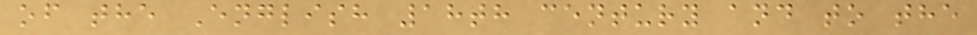of the English 18th century and to the
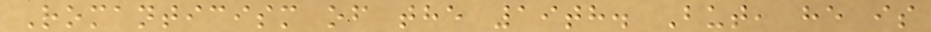Romanticism of the 19th. But, he is
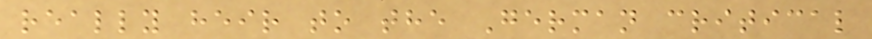really heir to the German critical
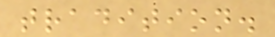tradition.
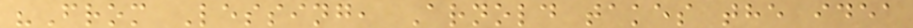"From Lessing, Arnold takes the idea
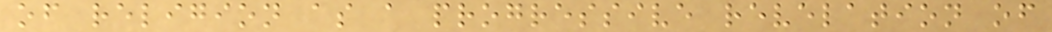of religion as a progressive revelation of
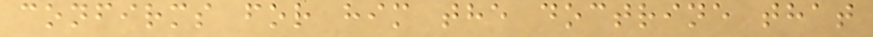confirms for him the doctrine that
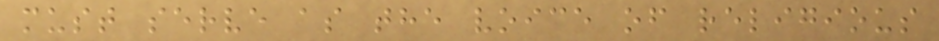must serve as the voice of religious
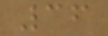36
